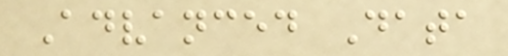Advanced Data
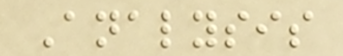Analysis
